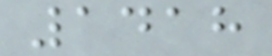1418
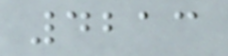4213
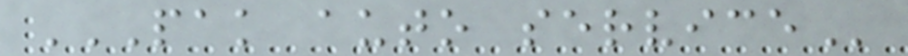PAK AUTO SERVICE
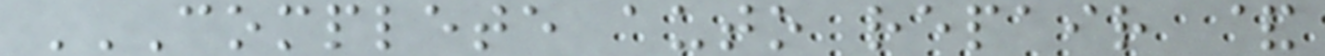COMPLETE AUTO REPAIR &
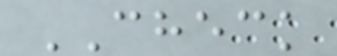CHECK
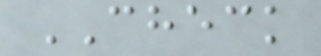CHECK
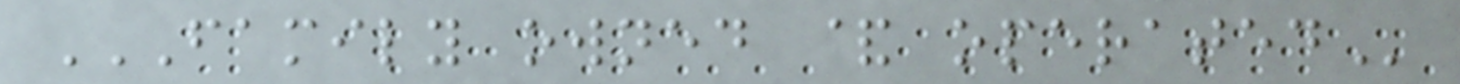FAMILY OWNED & OPERATED
